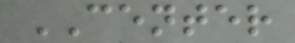CENTER
